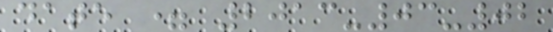date = 2013-03-02
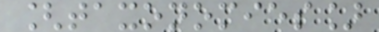[taxonomies]
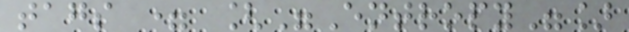tags = ["Entropy"]
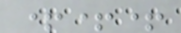+++
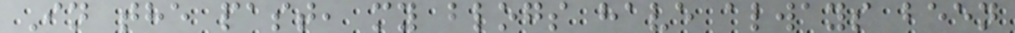In the past, my blogs have always been
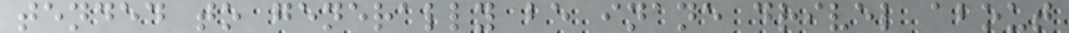tended to generally be inane drivel about
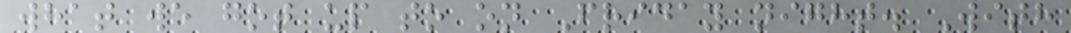what we got up to on Friday night. With
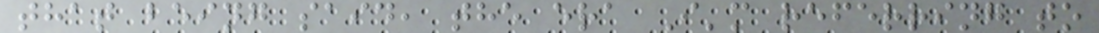that being said, the era I'm referring to
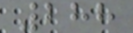288
